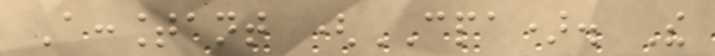Accountant (CPA). The
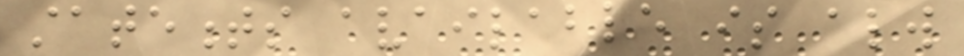statements available is always
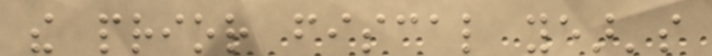the prior fiscal year's
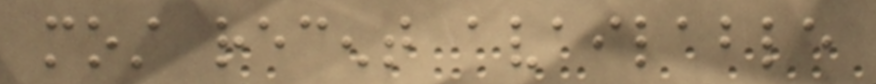most recent available
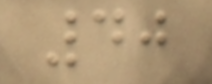40
